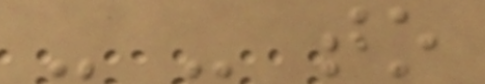- - to
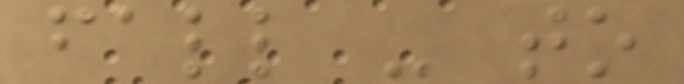fall - to
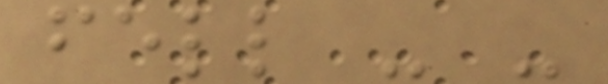fell - -
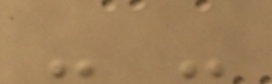- -
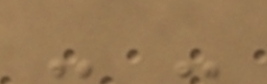- -
